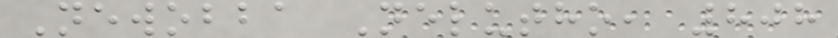Newobba Nelutho, 808
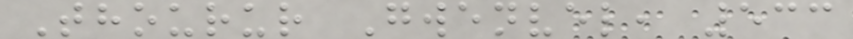Thourur Gwenvel, 533
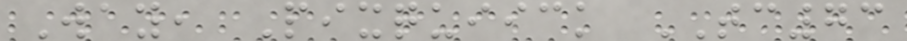Way, Pixquiick TC73
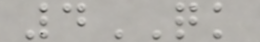4QK
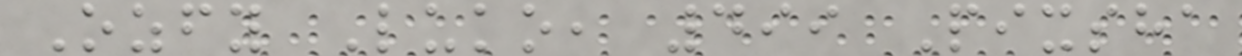Ozfy Luko, 499 Pixsha
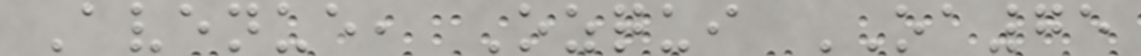Avenue, Ozqui OA75
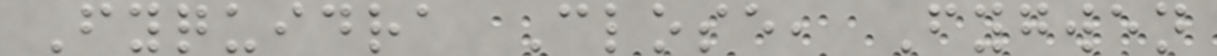Fyquidra Close, Fygwen
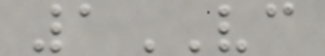1VC
